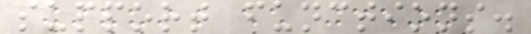support functions.
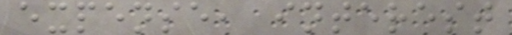expense, interest
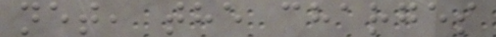net, the charges
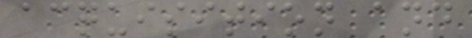acquisition and
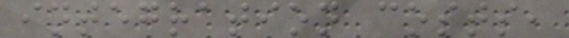integration costs,
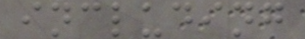including
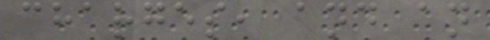charges, and an
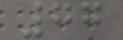77
